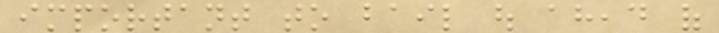important to bail out ahead of
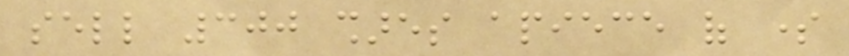sell 300 shares apiece of some
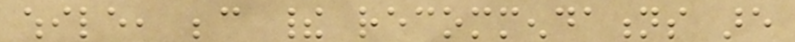while, because their recommendations are
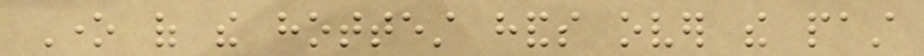One of the hottest hands over the past
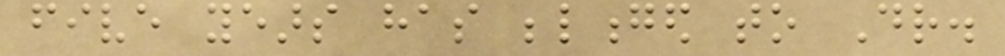five years has belonged to Dr.
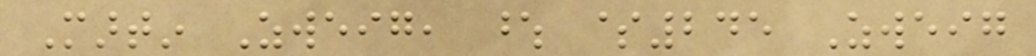Martin Zweig, whose $245 Zweig
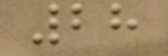28
